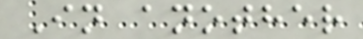In another
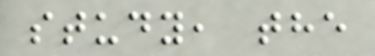study, the
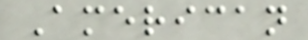American
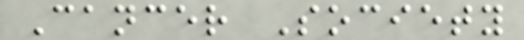Cancer Society
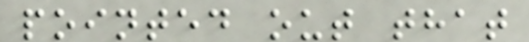pointed out that
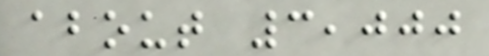about 3,000
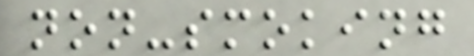non-smoking
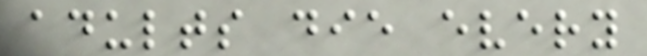adults die every
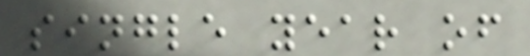single year of
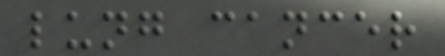lung cancer
